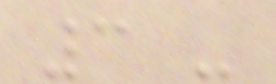3 -
